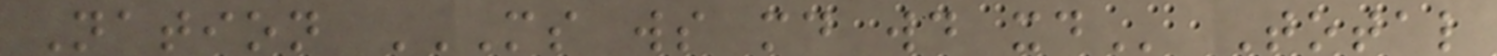Nation MS WS MD WD XD Total
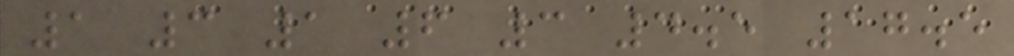1 3 1 6 3 4.5 17.5
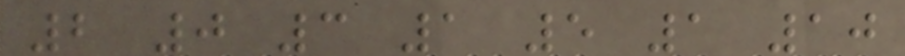2 0 3 1 5 1 10
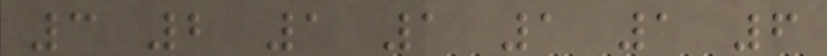3 2 1 1 1 1 6
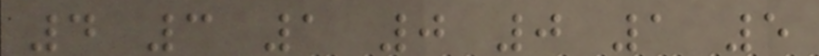4 3 1 0 0 1 5
